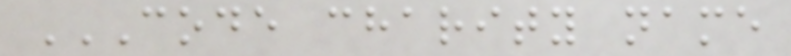CODE CHARITY NAME
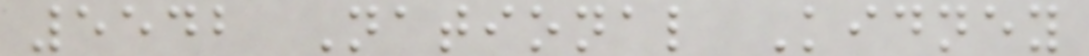5542 National Kidney
